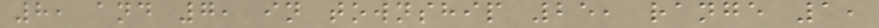8, and 7, in township 25, range 1,
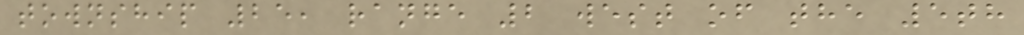township 25, range 2 west of the 5th
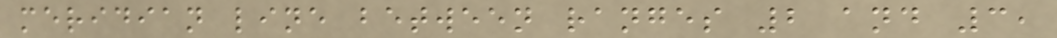meridian line between ranges 2 and 3,
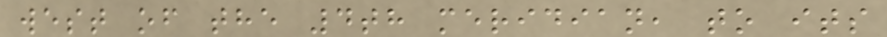west of the 4th meridian, to its
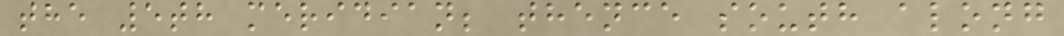the 5th meridian; thence south along
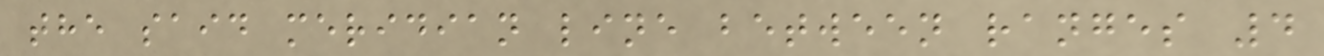the said meridian line between ranges 4
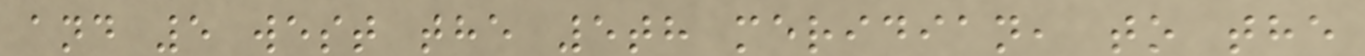and 5 west the 5th meridian, to the
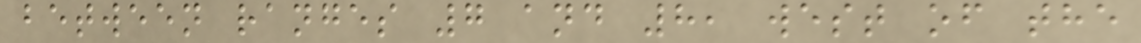between ranges 7 and 8, west of the
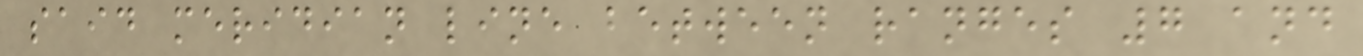said meridian line between ranges 7 and
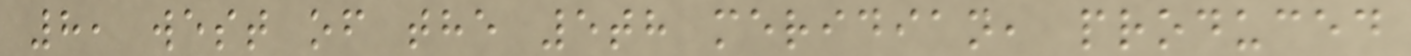8, west of the 5th meridian, produced
